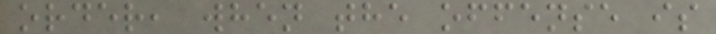order, when the offense is
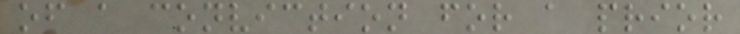of a conviction for a prior
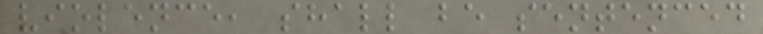violence, shall be sentenced
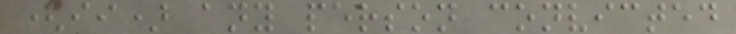(ii) any person convicted
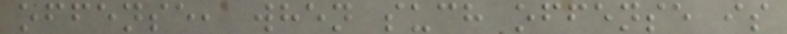offense, when such offense is
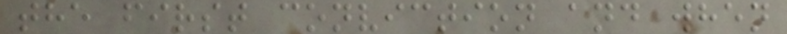the first conviction and when
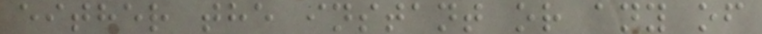either the instant or any of
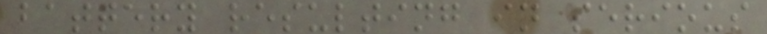battery resulting in serious
